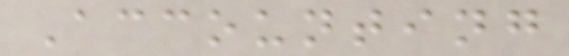Accounting
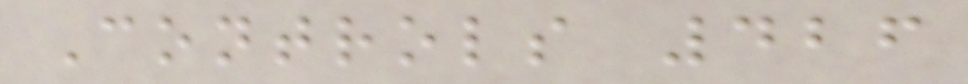Controls 426
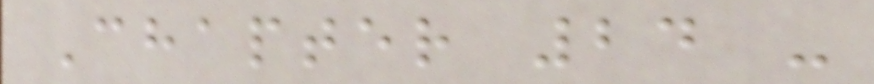Chapter 24 -
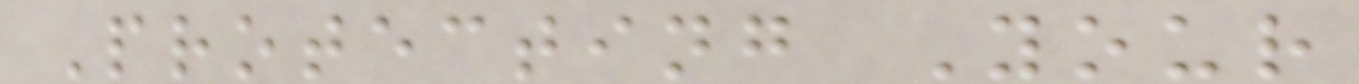Protecting Your
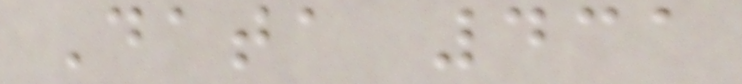Data 431
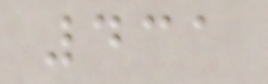431
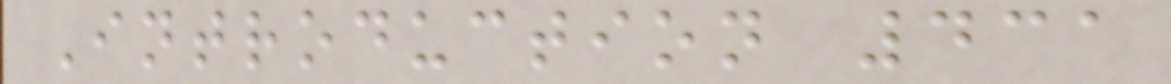Introduction 431
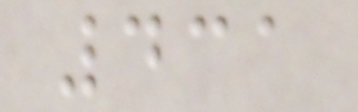431
